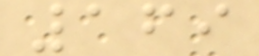169
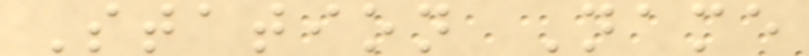Station Name
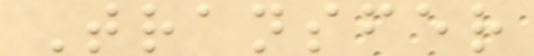Transfer
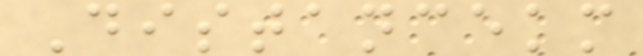Distancekm
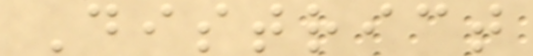District
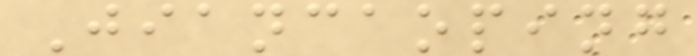Jiancaoping
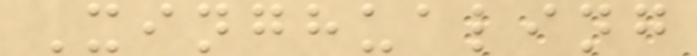Xinghualing
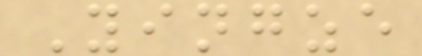Yingze
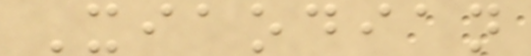Xiaodian
